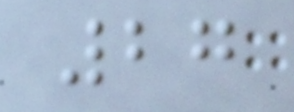27
